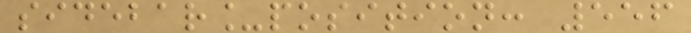sidebar_position: 556
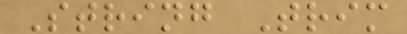String Trim
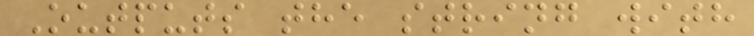Outputs the string with
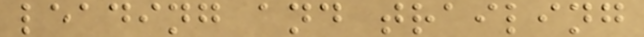leading and trailing
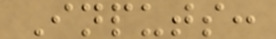Inputs:
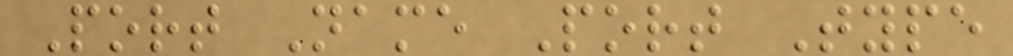Port Name Port Type
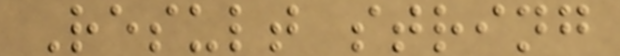Result string
